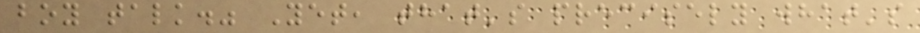boy talk." Yet, that's precisely what's
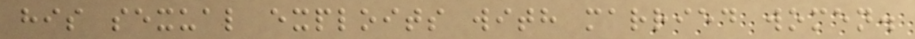his sexual exploits with married women.
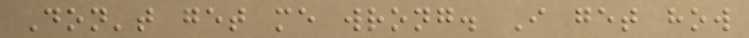Don't get me wrong. I get how
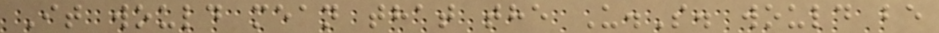It would mean that the U.S. would be
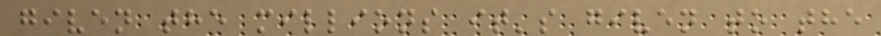given the millions it's given to the
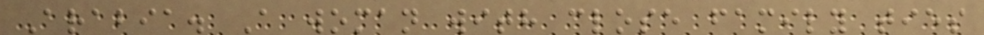Arabia. A woman with close family ties
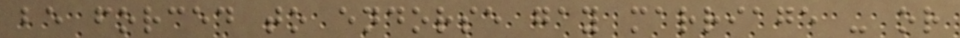be forced to endorse gay marriage - or
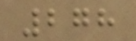278
